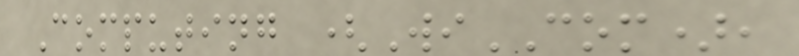Computing (WiCOM),
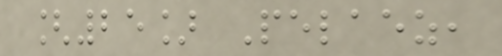[25] Pelaez,
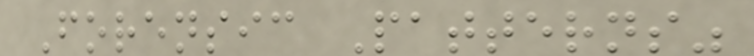Forensic Patterns"
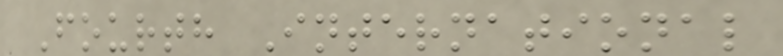Fourth International
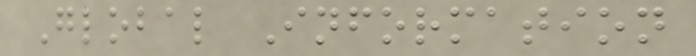Global Information
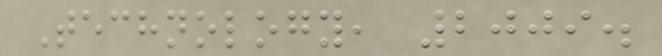Technology, 2009.
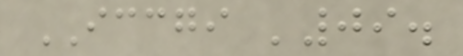ICCGI '09.
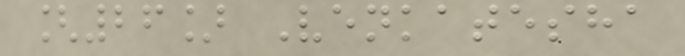[26] Venkatesha
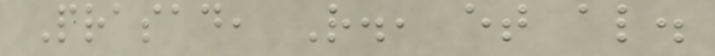Prasad, R., et al.
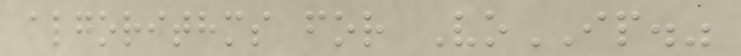algorithms for VoIP."
